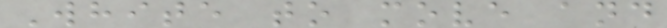White to move and
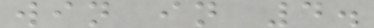win in 4.
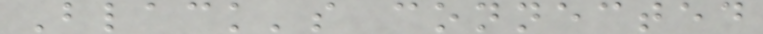Black's connected
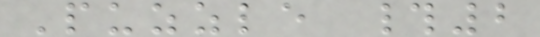Puzzle #2
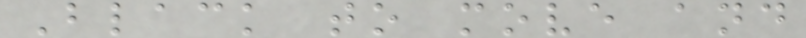Black to move and
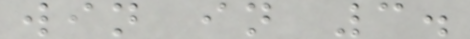win in 3.
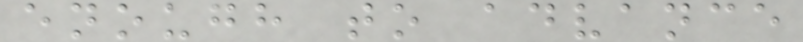enough to advance
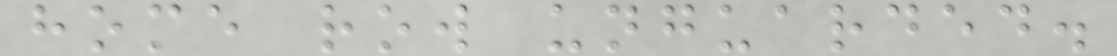home row unguarded.
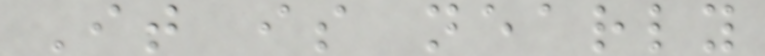It is nearly
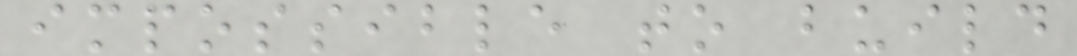impossible to build
